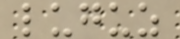luguz
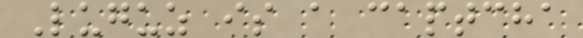Luguz is a captcha
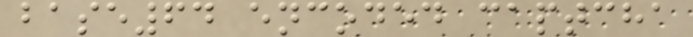base64 encoded captcha
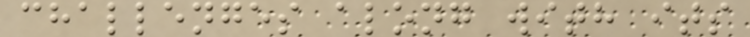challenges along with its
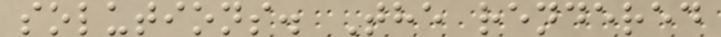solutions. The rendered
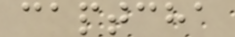captcha
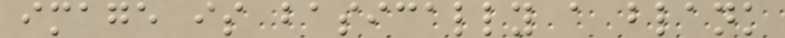image is basically a blank
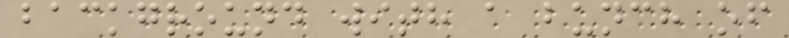background with a bunch of
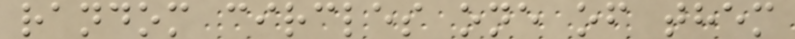random circles one of them
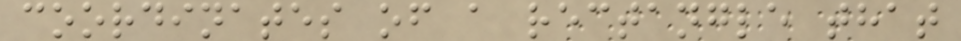coordinates of a rectangle that
